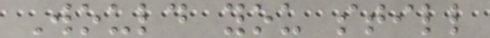Would you still
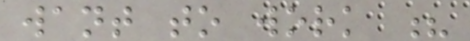want to work ?
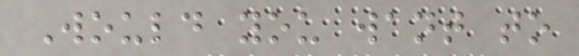Would you want to
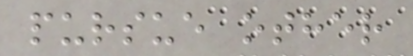pursue other
